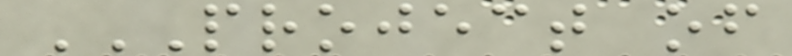PROJECT OF
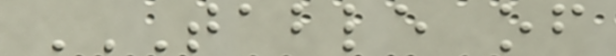TABLE OF
